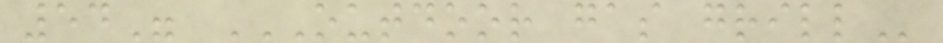54" OUTDOOR GAS GRILL
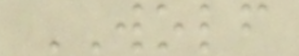WOLF
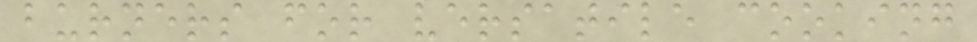burners for versatile cooking
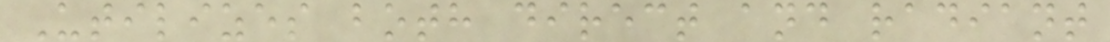Utilizes both direct and radiant
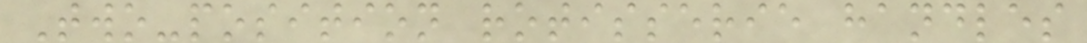Two-position rotisserie handles
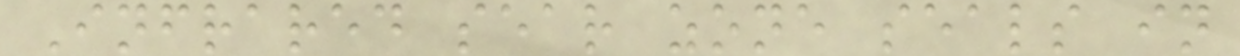Infrared sear zone seals in
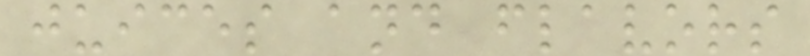juices and flavors
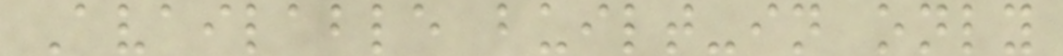Available built-in only
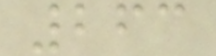263
